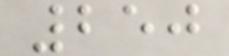250
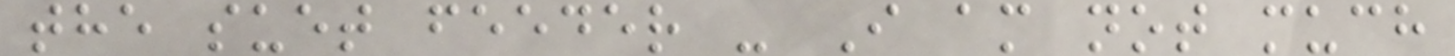the suet feeder - I am not much
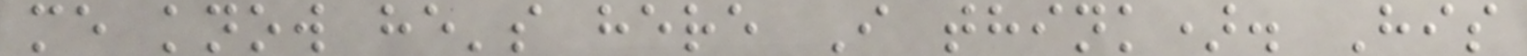me know he's here I think). His
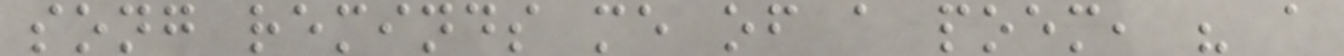song reminds me of a poem, " a
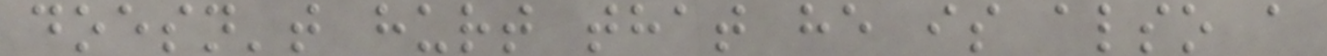doesn't hurt that he is also a
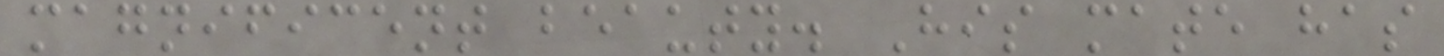magnificent beauty. His mate has
